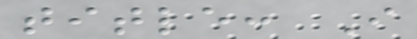title: I
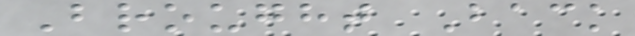Brought Back
